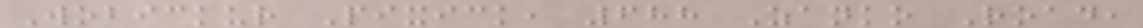Wobickur Pixick, 688 Zanko Road,
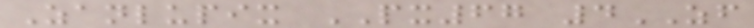Zanlupix PX67 4ZF
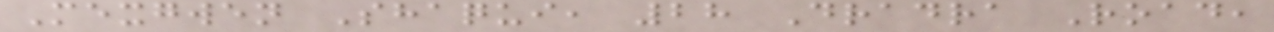Mexgwen Shaqui, 28 Dradra Road,
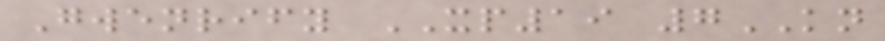Gwenrify XP19 7KN
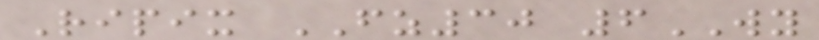Ripix FZ30 6WY
